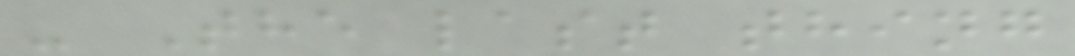- The last thing
